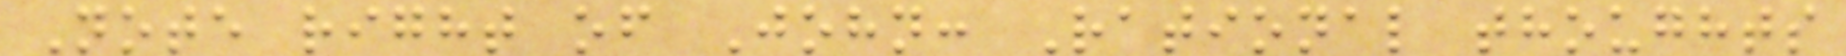Note right of John: Rational thoughts
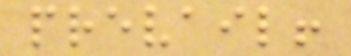prevail!
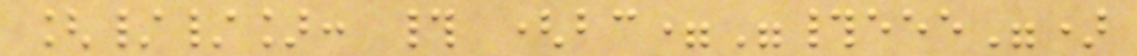[//]: # (bc="#eee")
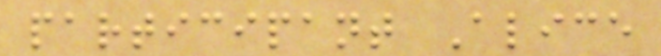participant Alice
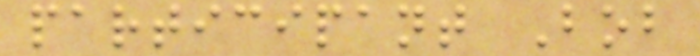participant Bob
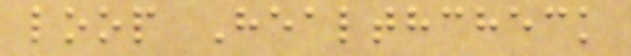loop Healthcheck
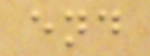end
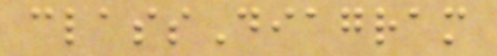classDiagram
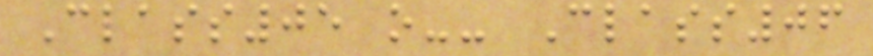Class05 o-- Class06
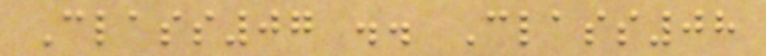Class07 .. Class08
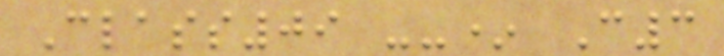Class09 --* C3
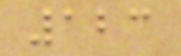123
